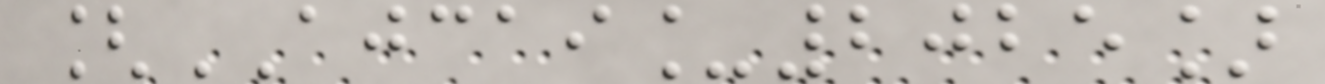[AJCAI_2025]
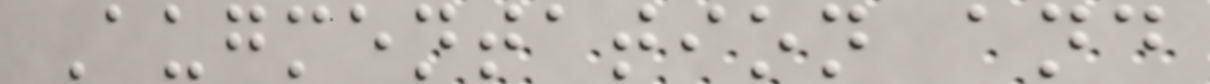Augmentation and
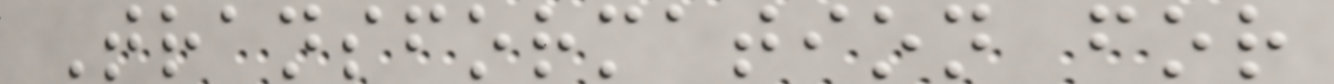Transformation for
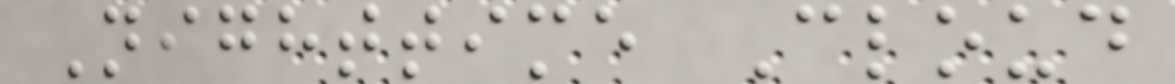Nighttime Cloud
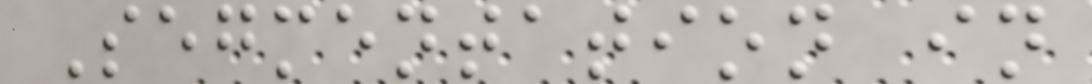Segmentation in
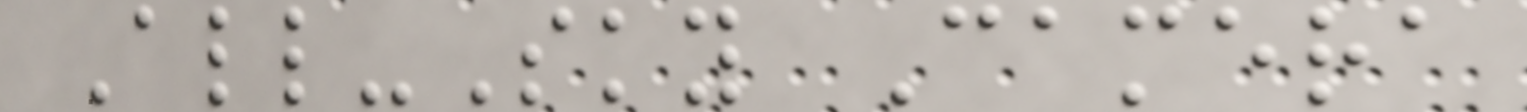All-Sky Camera
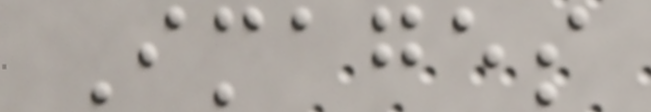Images
